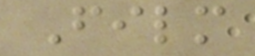Film
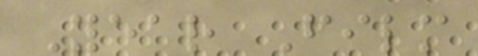Year Film
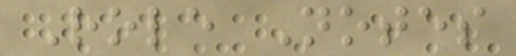Role Notes
